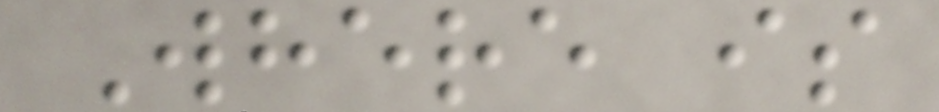Where is
